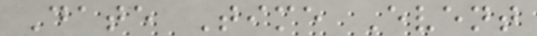Date Time Event
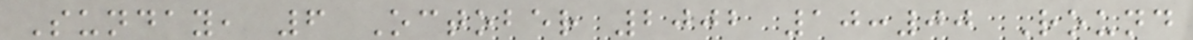Sunday, 6 October 2002 10:00 Round
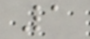1
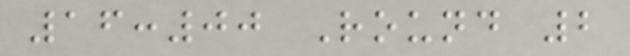16:00 Round 2
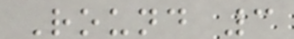Round 3
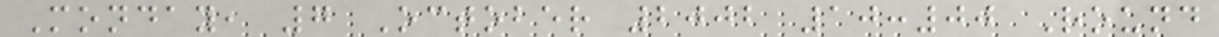Monday, 7 October 2002 10:00 Round
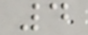4
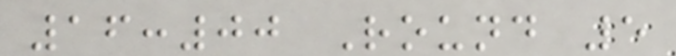16:00 Round 5
